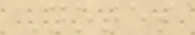Notes
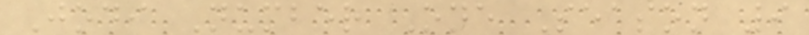Jodi Number One Season 9
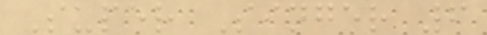Super Singer 6
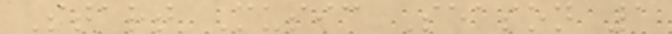Start Music Season 1
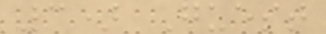3) Guest
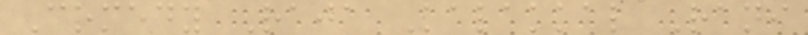Comedy Raja Kalakkal Rani
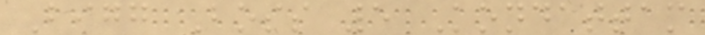Bigg Boss 5 Kondattam
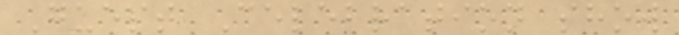Guest Celebration show
